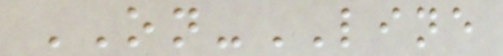ON-LINE
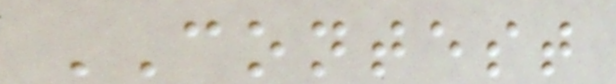CONTEST
